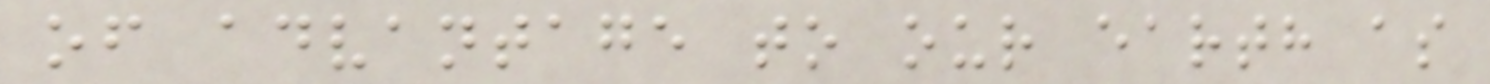of advantage to our earth as
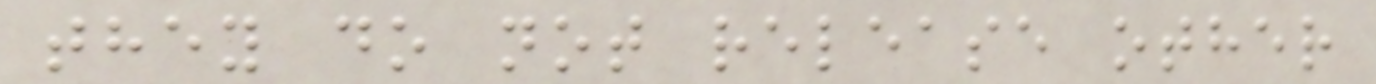they do not release other
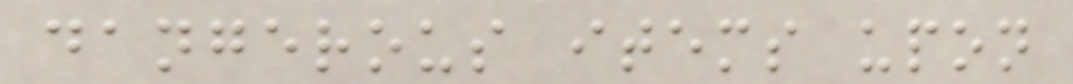dangerous items upon
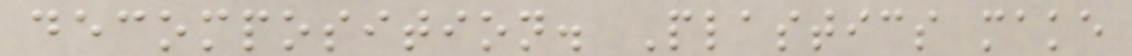decomposition. Plastics make
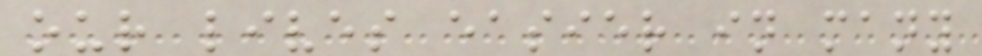our lives easier in many
